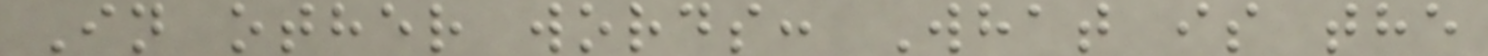In other words: What is the
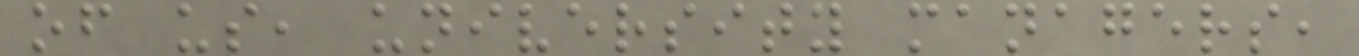of us, university managers,
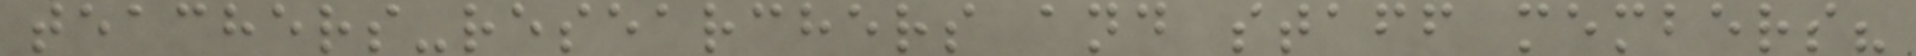teachers-researchers and staff members?
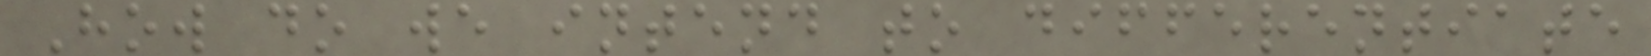How do we intend to differentiate
